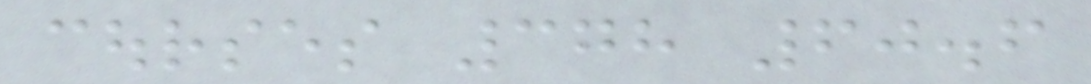courses 378 60.6
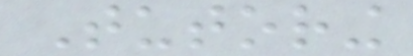Tutoring
